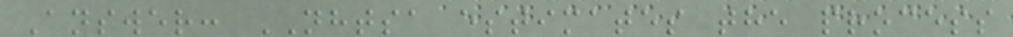Answer: NHTSA estimates the process
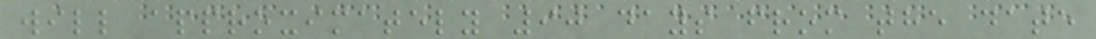will approximately 90 days from the date
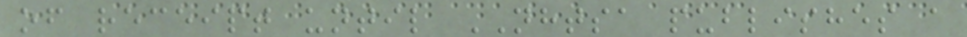of receipt until NHTSA publishes a
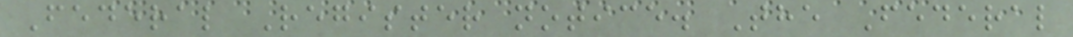Federal Register notice. The Federal
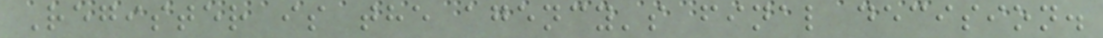Register is the agency's final decision.
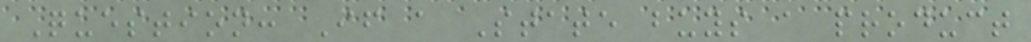Question: If a State buys a product
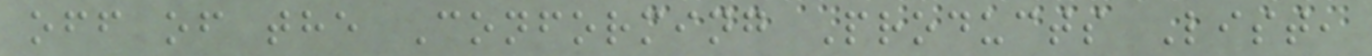off of the Conforming Products List,
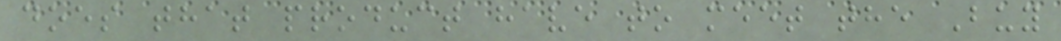does that product have to meet the Buy
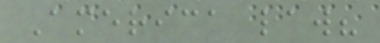America law?
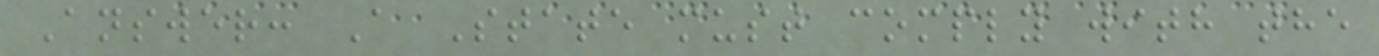Answer: A State must comply with the
